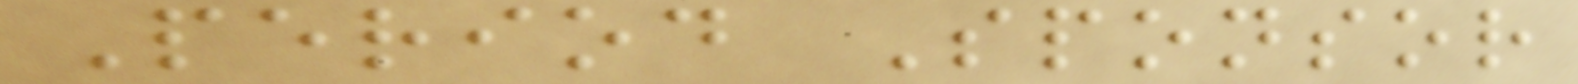Period Sponsor
